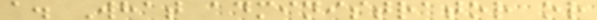a. What administrator or
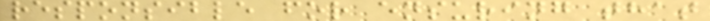responsible for ensuring that
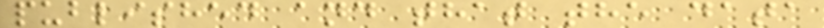published and that the data
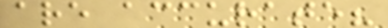are accurate?
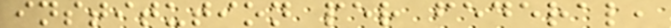institution per federal,
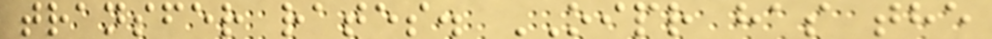transfer rates. OIPR has the
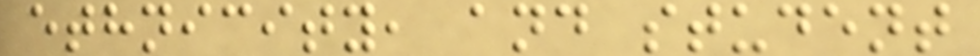ethnicity, and student
